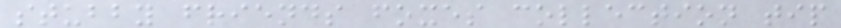stubby friends foxes collection tip
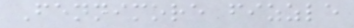Fennimore fizzle
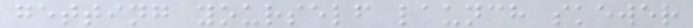getting yourself launch skewer
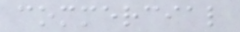commercial
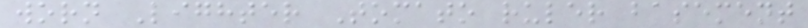worn Lighter Tomato ruler basement
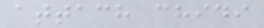attach chidi
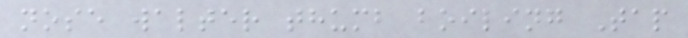nose walter thumb boiling Tap
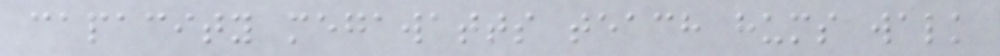capacity megawatts teach hums walk
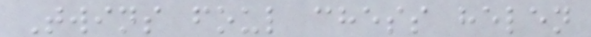Twins foul chess helen
